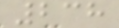238
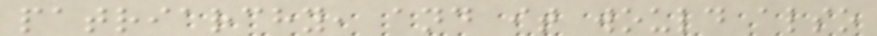patriarchy, and it would also
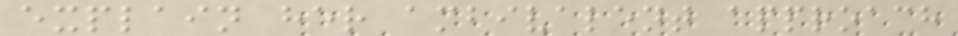explain her ambivalent approach
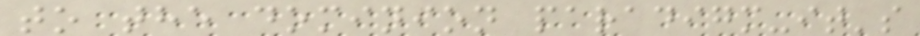to the dominion paradigm-it's
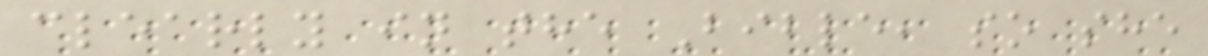clearly in the Bible, so she
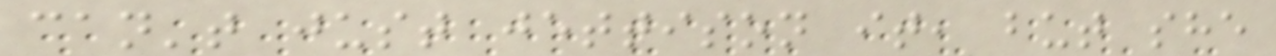can't just jettison it, but she
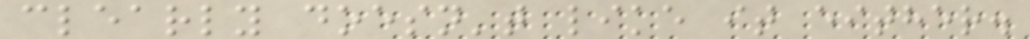clearly doesn't like it either.
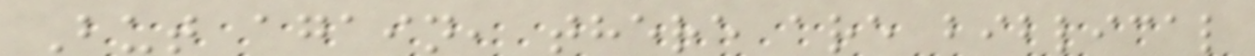But again, there are biblical
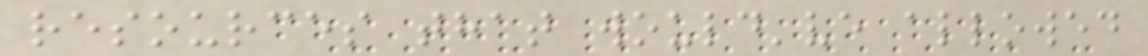resources that would've allowed
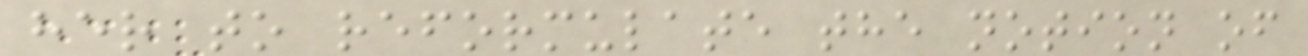her to reformulate the notion of
